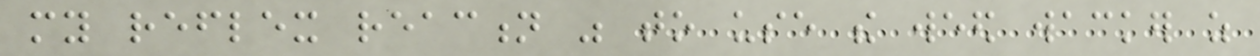my reflex reaction was to use the weed wacker as
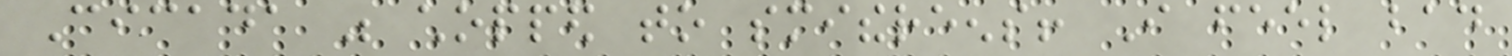Cicada was chopped to smithereens! I feel bad
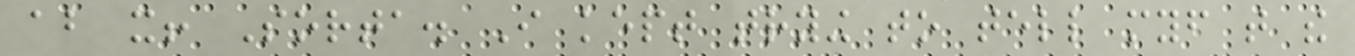about it! Sorta. I kept trying to tell myself that the
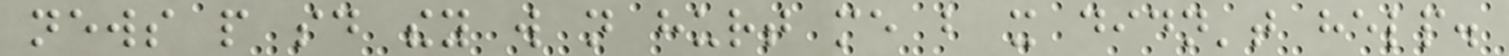news people said they will not hurt me but it didn't help.
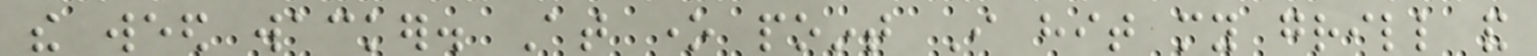the weed wacker. At one point I hit my grill and
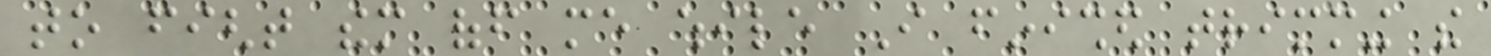to fight them off me while I finished trimming the
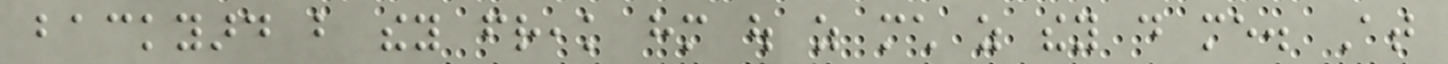backyard but they freak him out as much as they do me. At
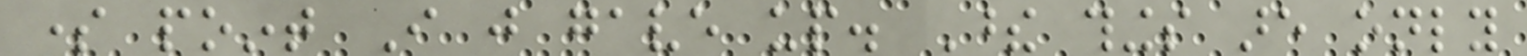some point I just gave up. These things are only
